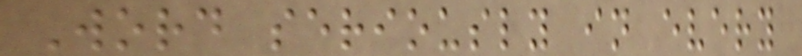Word seriously in every
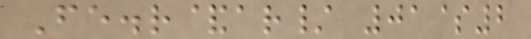Fe.r&ar/ 01$2
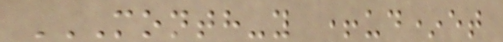MONTH-Y +UD*ET
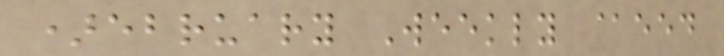)ebruary Weekly @eed
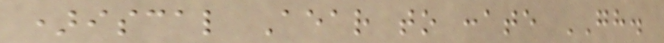)iscal Aear to :ate GH.
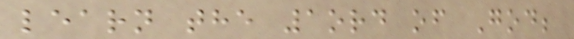learn the 1ord of God;
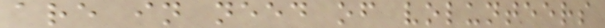are in need of volunteers
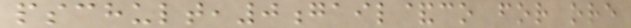pschult,0gail&co for ore
